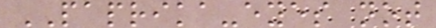PAPRIKA-eyes not
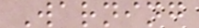Warning
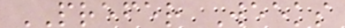PREFER Weeks
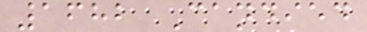1682 Candied
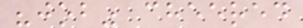"job" cheered
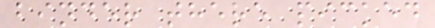binder there picked
